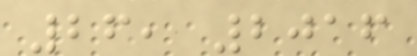26, 2016
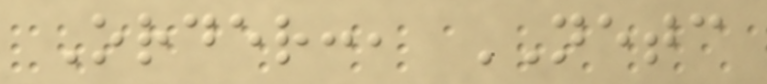Order:, NETC
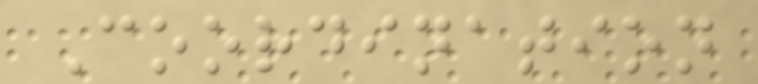Coordination
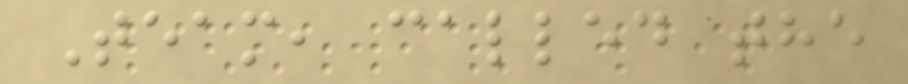Team, called the
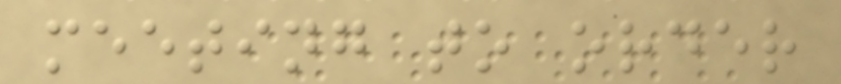meeting to order
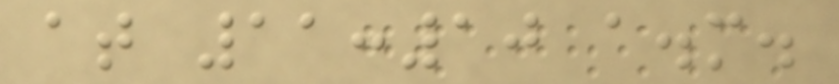at 11:10 a.m.
